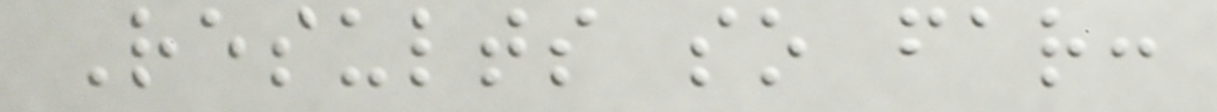Results so far:
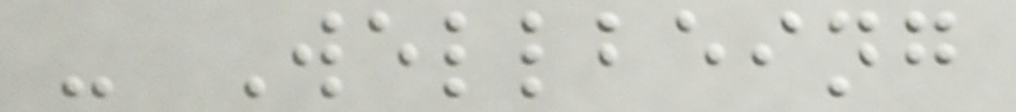- Wellbeing
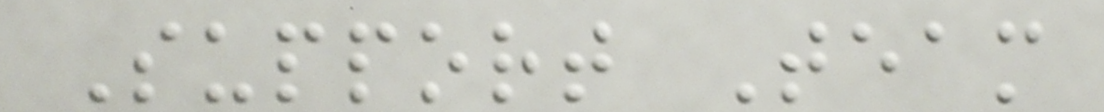Support Team
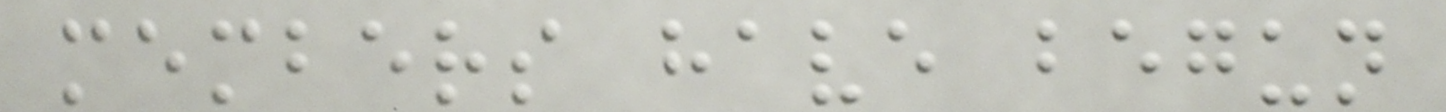members have begun
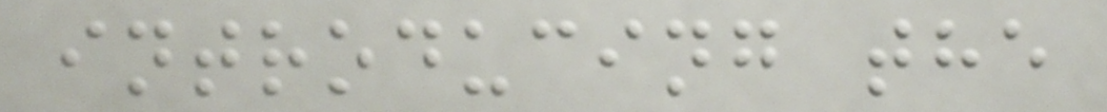introducing the
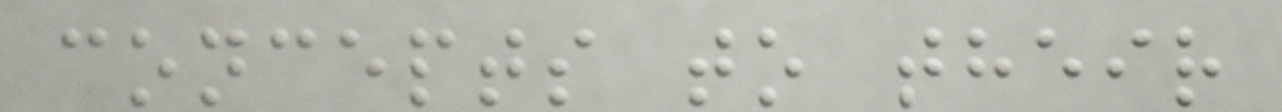concepts to their
